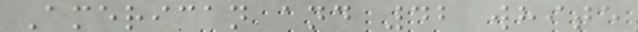American and 42 white
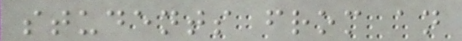students from an
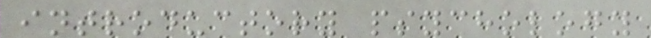introductory psychology
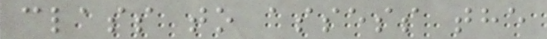class to assess the
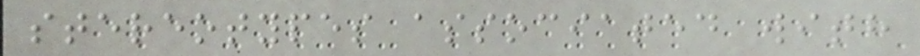stereotypes associated with
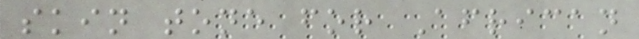skin tone for African
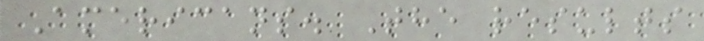Americans. The results
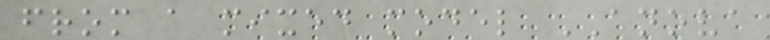from a mixed model ANOVA
